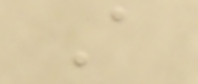A
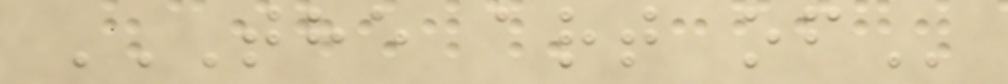THE ART OF
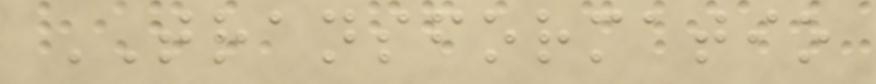TRANSFORMATIO
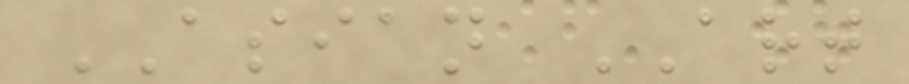ASIAN ART
